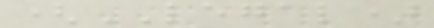(LEGAL)
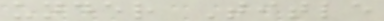under Title
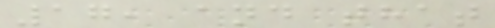17, and that
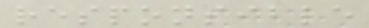responsible
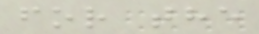for the
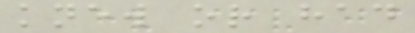knew or had
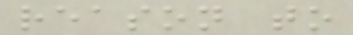reason to
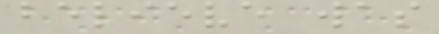believe was
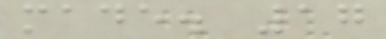made. 17
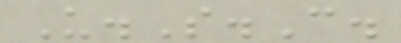U.S.C.
